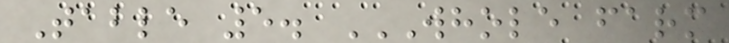Table 5. WHOLE FARM
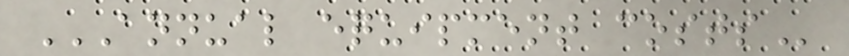ANNUAL EQUIPMENT COSTS
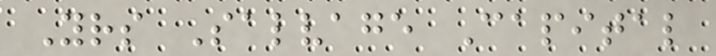Yrs Salvage Capital
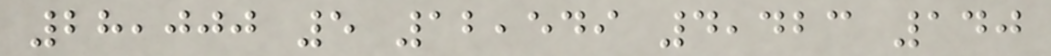28,000 5 12,549 4,423 140
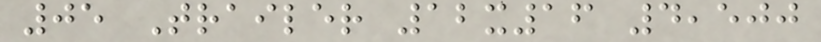05 Trailer 12x16 4,500
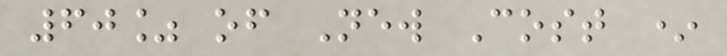60% of New Cost *
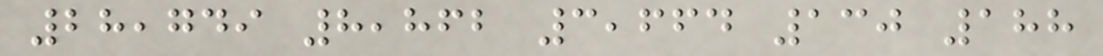28,749 8,862 3,664 130 188
